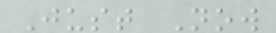Just Now
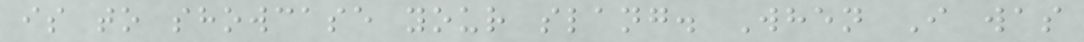is to showcase your slang. When I was
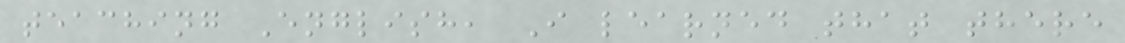teaching English, I learned that there
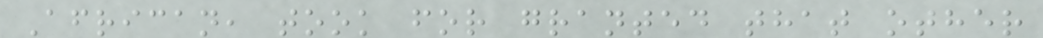African, took for granted that other
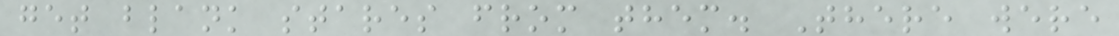get blank stares from them. There were
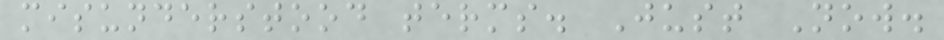misunderstood terms. Just Now.
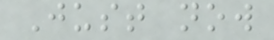Just now
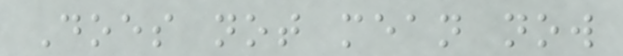Does not mean now
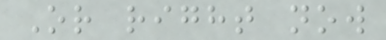Or right now
